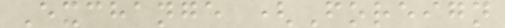Exchange (Foreign
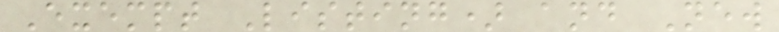Exempt Listing) and New
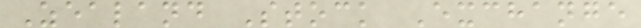Zealand Stock Exchange
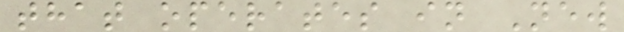that operates in New
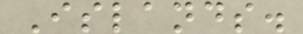Islands.
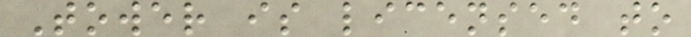Tower is licensed to
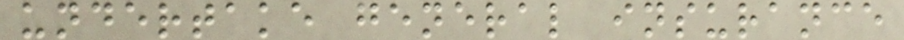undertake general insurance
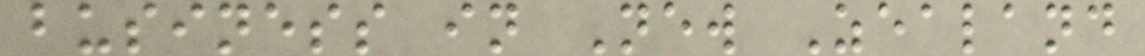business in New Zealand
